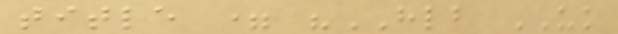title = "HLB UK
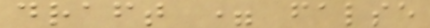draft = false
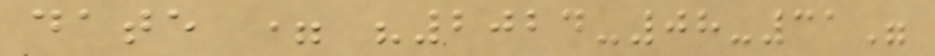date = "2024-08-31"
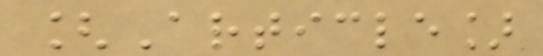[Article]
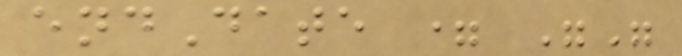endDate = ""
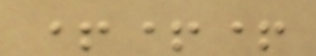+++
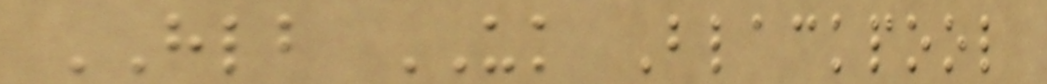HLB UK Blackpool
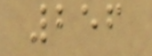256
